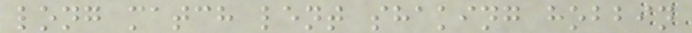long match lent shaking hobbin
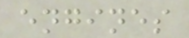engines
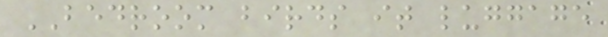BEDROOM birds it luggage
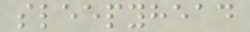sleepyhead
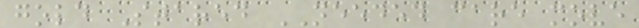gold Stared NEEDED care move
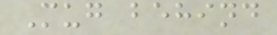Mug behind
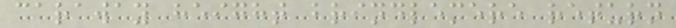caraway height brindlemere return
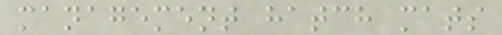management hatch mats
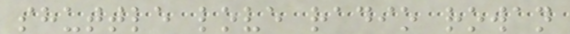shuttle love radio rowan
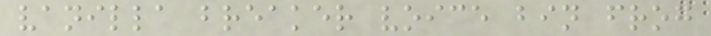vanilla breaker voice bin frog
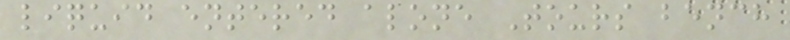liquid entered alone Tours bench
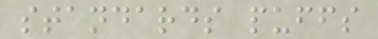standards puffs
